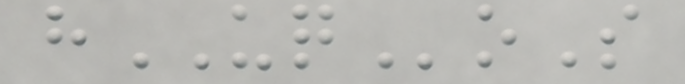hUQoS
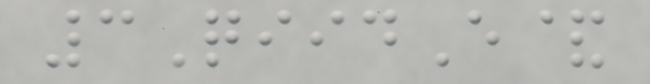3QiidE&
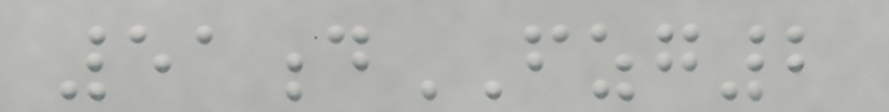51dFZG2
